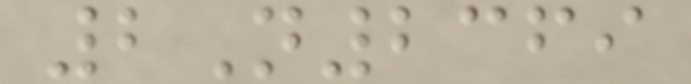2N2369
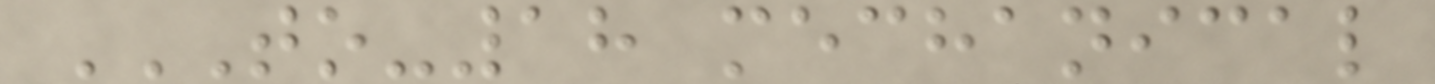TO-18 MECHANICAL
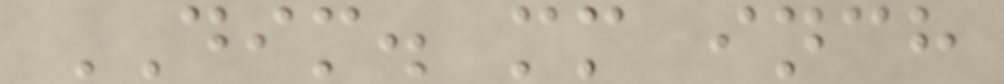DIM. mm inch
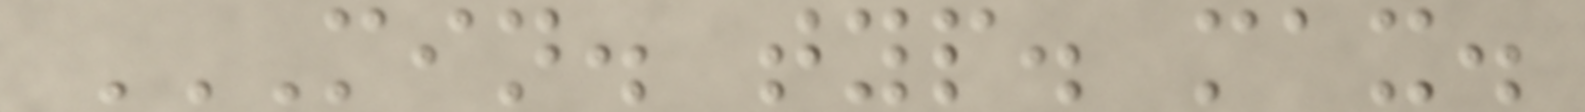MIN. TYP. MAX.
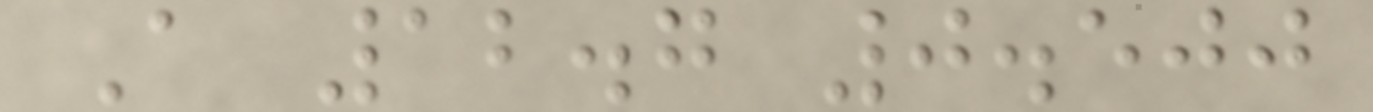A 12.7 0.500
